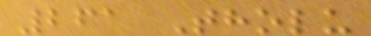261 Tholu
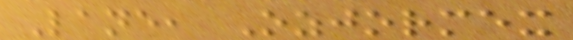Lane, Ozjormex
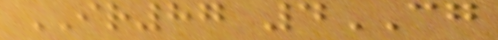IR87 4CG
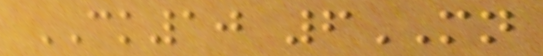CK10 6MN
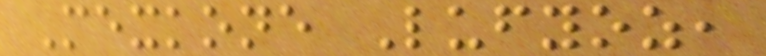Mexkone Lufyoz,
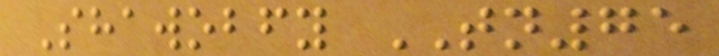Shawobfy TN75
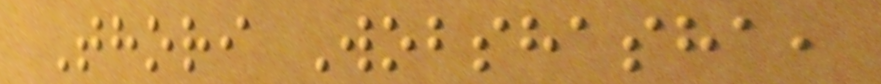Thori Wobshasha,
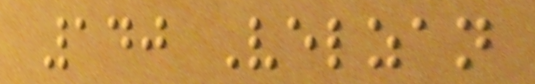140 Velzan
